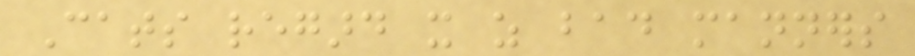Cats regard it as bad manners
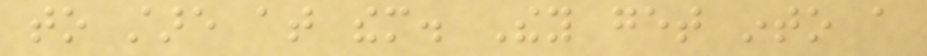to stare at them. They get into a
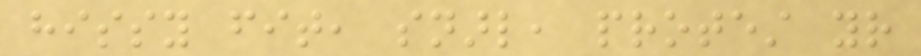hissy fit, snarl, protest your
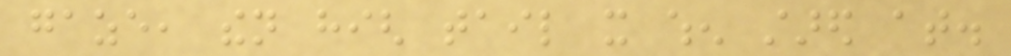gaze, then high tail it when stared at.
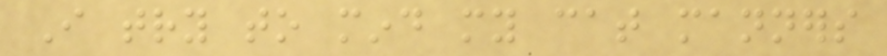I try to mind my cat manners
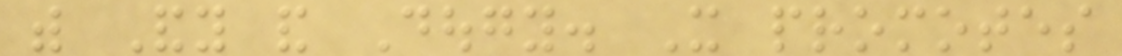with Andy and Dougy. It promotes
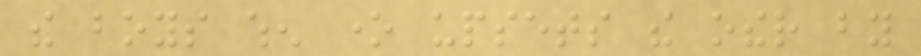the boys when one upsets the other by
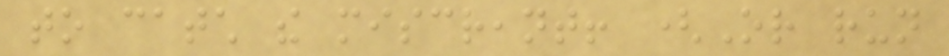to catch the miscreant! (Or run
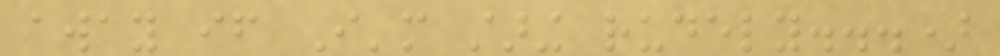away if I'm staring rudely...)
